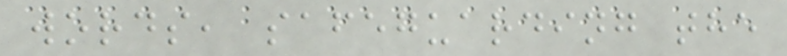words, safeguarding the
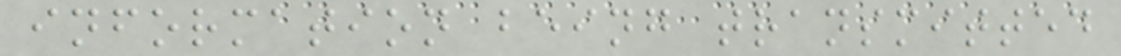information being transmitted
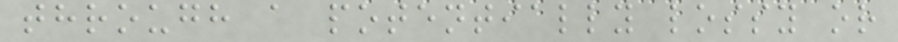through a potentially lossy or
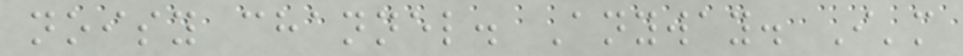noisy channel. Anyway. I'm
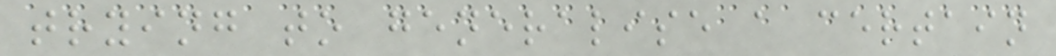trying to generalise a certain
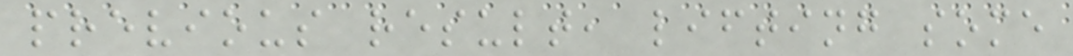previous result, lifting some
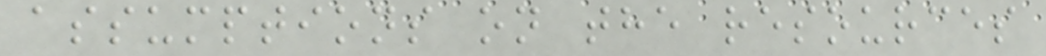assumptions on the resources
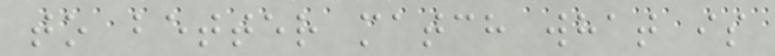to better match what is
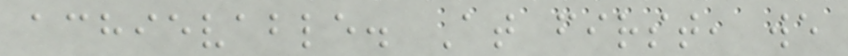achievable. At first, we
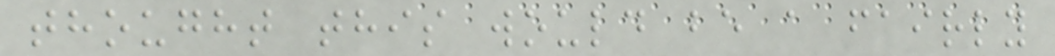thought this would be a fairly
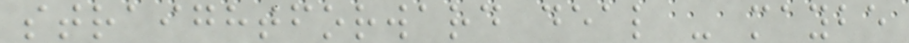straightforward deal - maybe
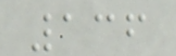136
